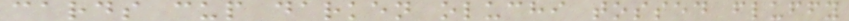cards cup darken oluchi tossed fluffy
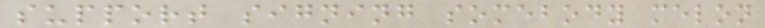support signing somebody melon
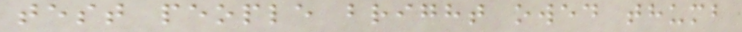test people bright owed thumb
